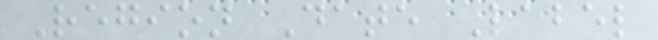Region Date Label
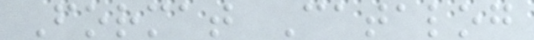Format Catalog
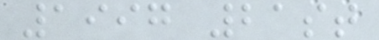1997 21st
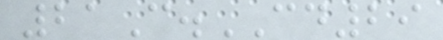21C.CD29
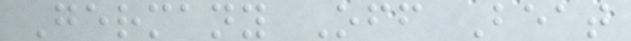Germany Off Beat
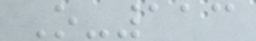O-113
